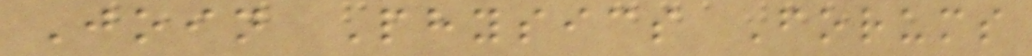Join Physics Forums
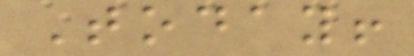Today!
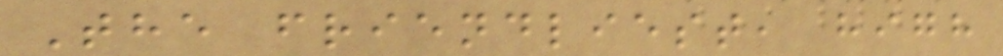The friendliest, high
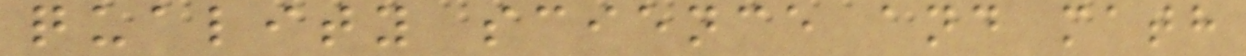quality science and math
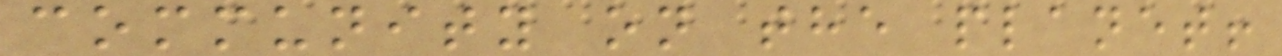community on the planet!
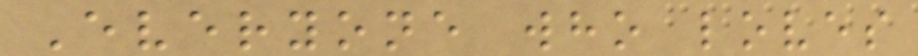Everyone who loves
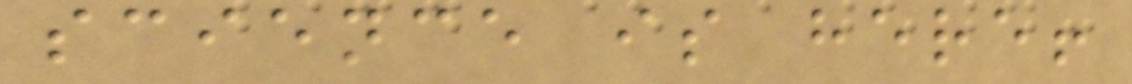science is here!
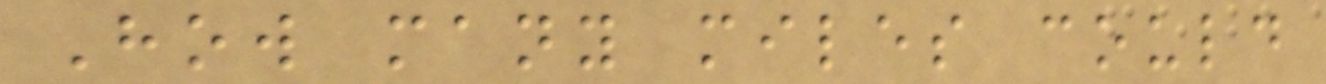How many miles could
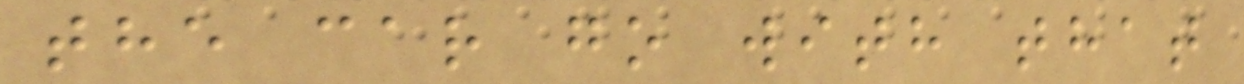the car go with that
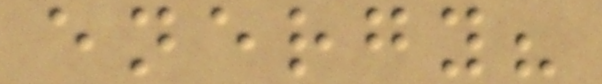energy?
